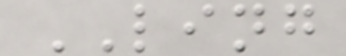LING
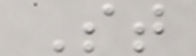St
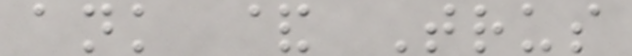ank & Trus
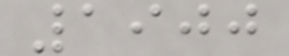1900
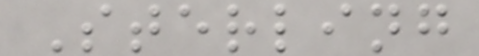Sterling
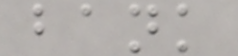bank
